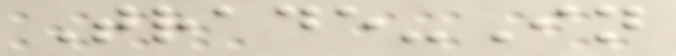Trade-In
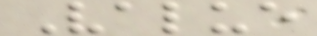Value
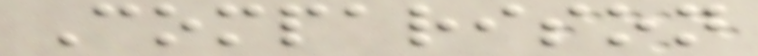Comparison
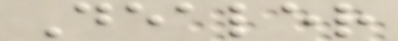Dealer
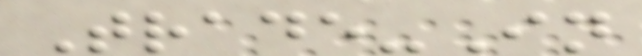Trade-In
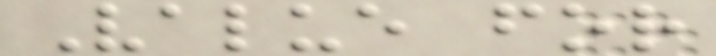Value for
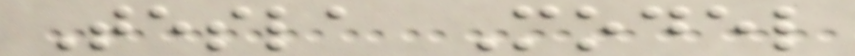Tesla Model
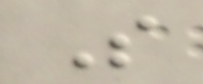S
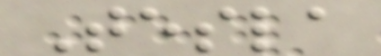Tesla
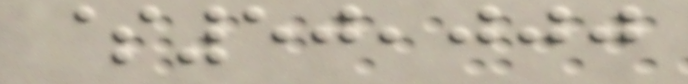$50,000
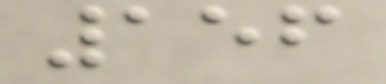156
